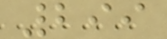299
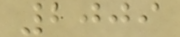2009
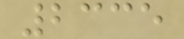2335
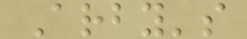Arby's
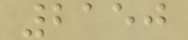2150
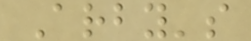Arby's
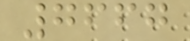7667
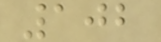102
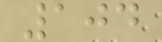104
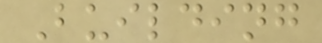Building
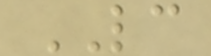LC
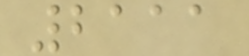2111
